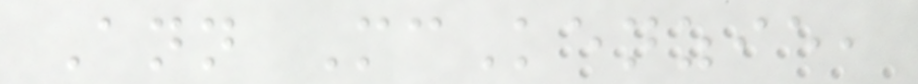Ann McKenzie,
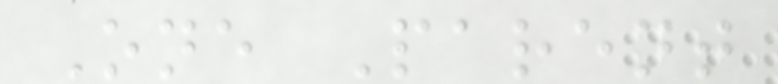One Parent
